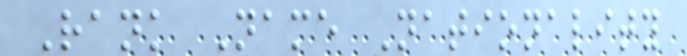Rank Name Nationality
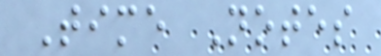Time Notes
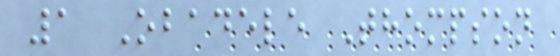1 Obadele Thompson
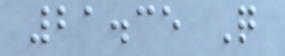21.35 Q
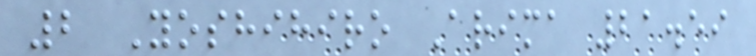2 Yoshihiro Arima 21.59
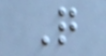Q
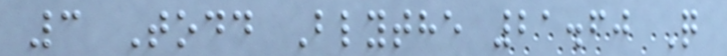3 Todd Blythe 21.60 Q
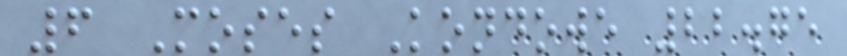6 Moses Kondowe 22.75
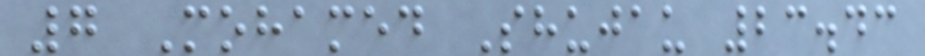7 Mohamed Shujau 23.43
